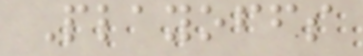Playoffs
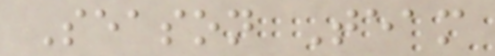Season Team
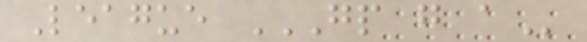League GP G A
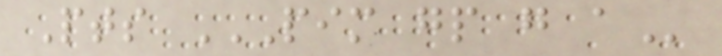Pts PIM GP G A
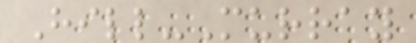Hill-Murray
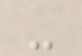-
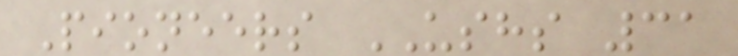Pioneers USHS 31
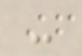-
